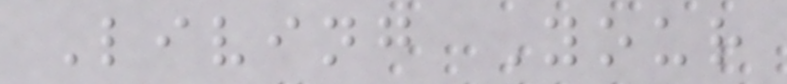Living Your
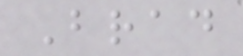Brad
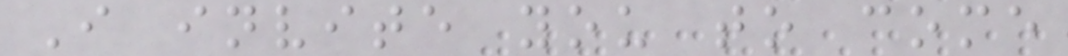I invite you to come
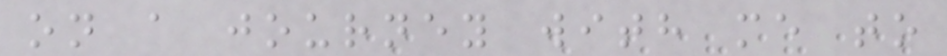on a journey with me to
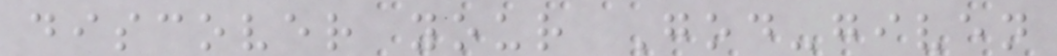discover your God-given
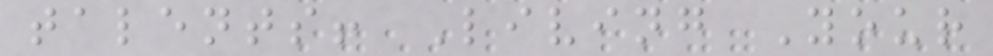talents! Living Your
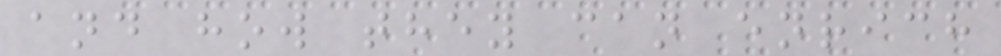and how they can enrich
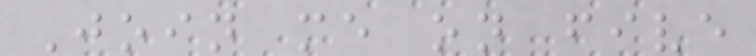Join me on five
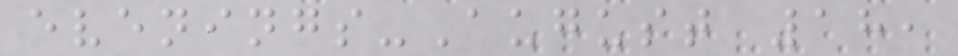evenings-August 18,
